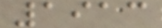1913
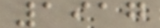1917
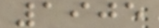1905
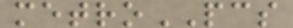metroPCS
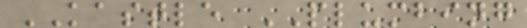KASTLE PLUMBING
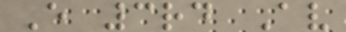E 3rd Av
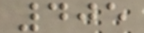405
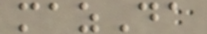mazDa
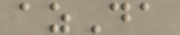azDa
